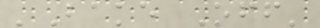'Bake Off'
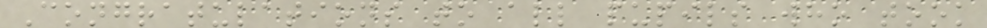Congratulations to all pupils who took
